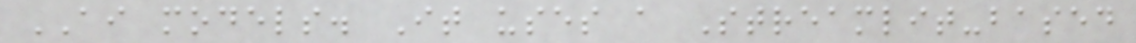AI models. It uses a Streamlit-based
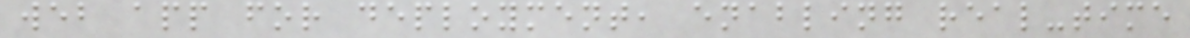web app for deployment, enabling real-time
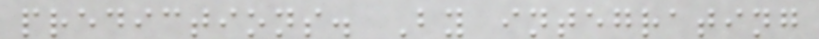predictions. By integrating
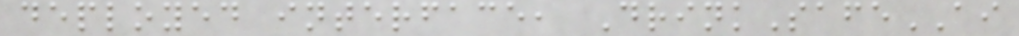deployed interface, DrinkSafeAI
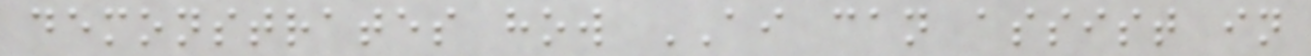demonstrates how AI can assist in
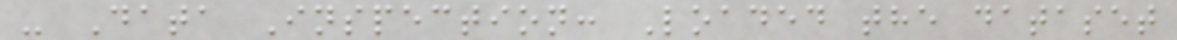- Data Inspection: Loaded the dataset
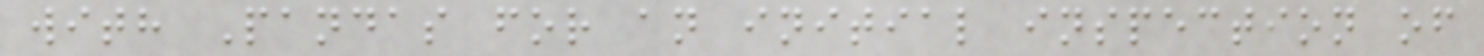with Pandas for an initial inspection of
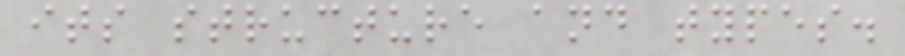its structure and types.
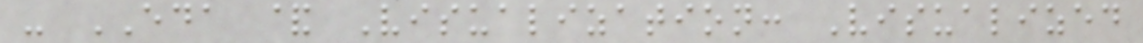- EDA & Visualization: Visualized
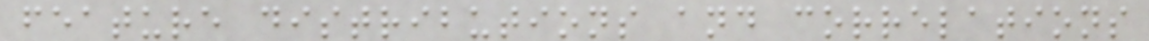feature distributions and correlations
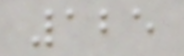125
